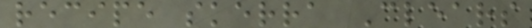recipe skerra Clears
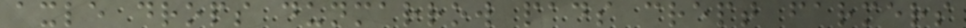axle drops dunmarrow pads crept farmers
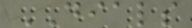DIALS
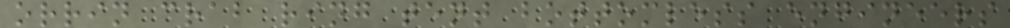orrin crab ring tent bottomless engineers
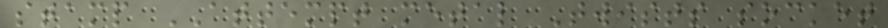stamp ATTEMPT metal Twists socket
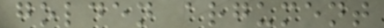golden argument
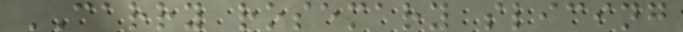CARRY rosemary slicing
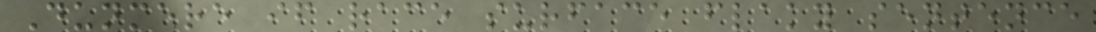Dunmere if race surface flaky sentence
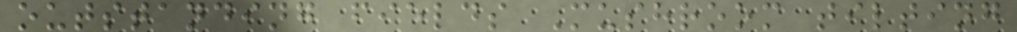outstanding fields Mushroom tilting
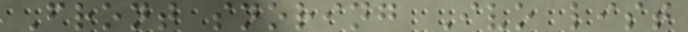Front snoring Ivo list
